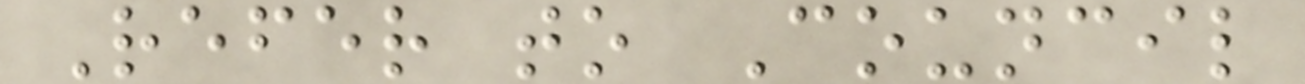Refer to Council
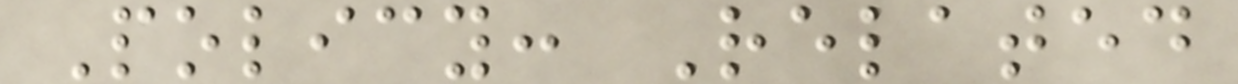Policy: Related
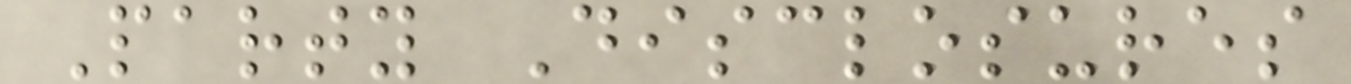Party Disclosures
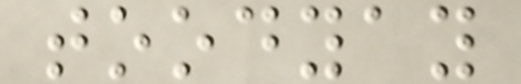toodyay
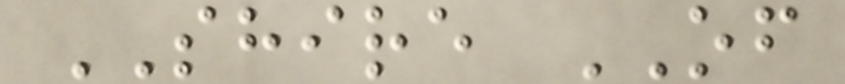SHIRE OF
